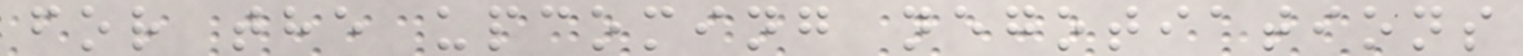for the upcoming negotiations
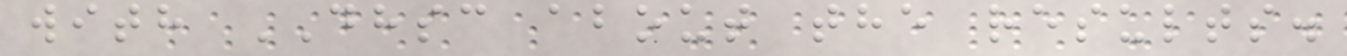with DHSC about the results.
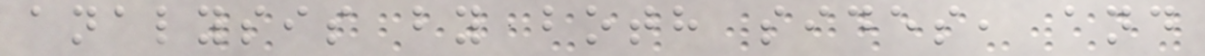analysis by both sides, and
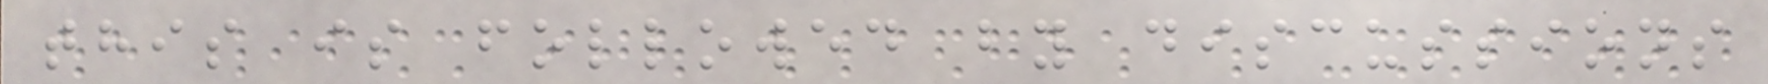this is followed by discussions
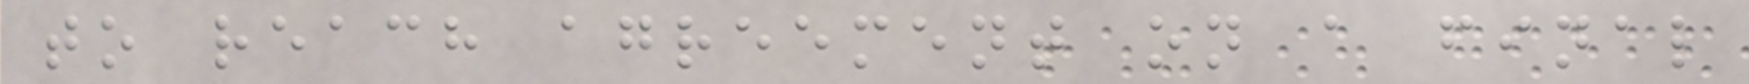to reach agreement on a final
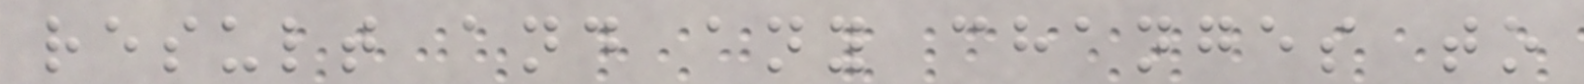result and any changes to
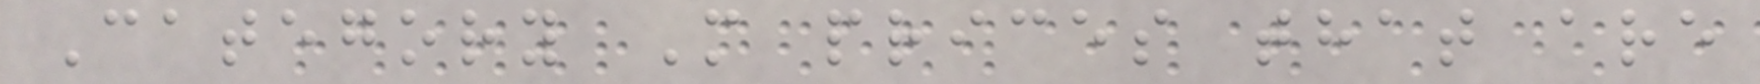Category M prices that are
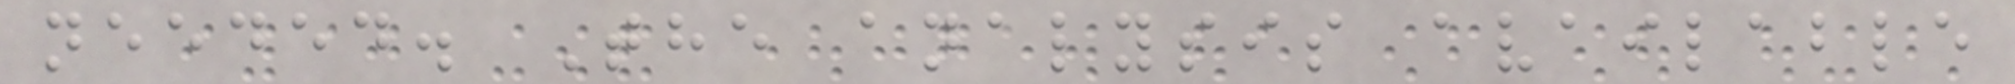needed. The analysis available
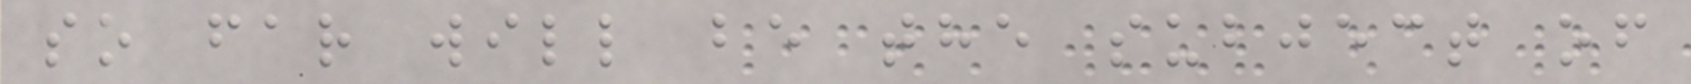so far will be the subject of
